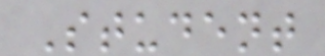Student
